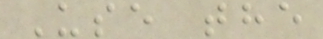Use the
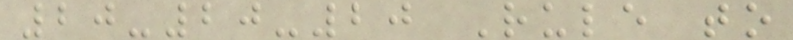20-20-20 Rule to
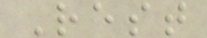Rest
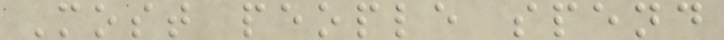Most people spend
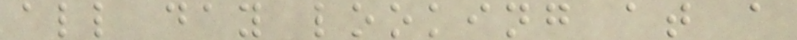all day looking at a
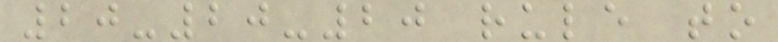20-20-20 rule to
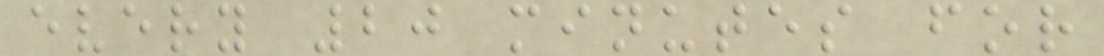every 20 minutes for
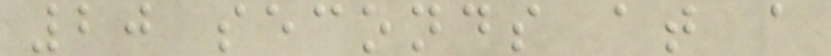20 seconds at a
